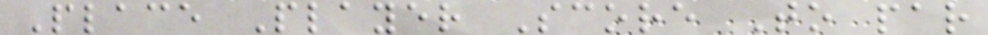Place Player Score To par
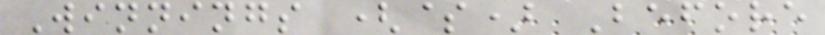Winnings ($) Before
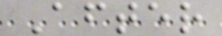After
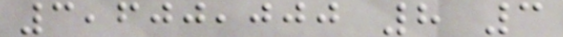3,600,000 8 3
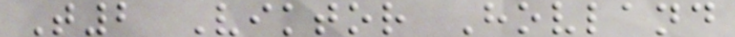T2 Viktor Hovland
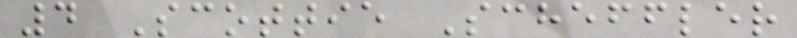4 Scottie Scheffler
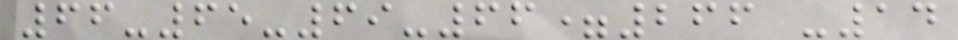66-65-69-66=266 -14
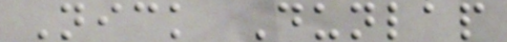Nick Dunlap
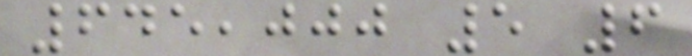645,000 5 6
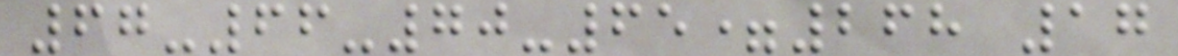67-66-70-65=268 17
